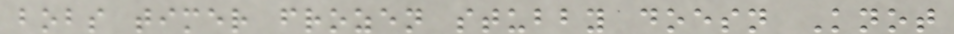bobs timer frozen stubby doesn Knot
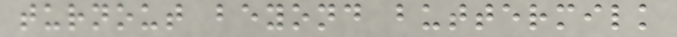turnout beyond buttermilk
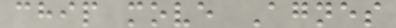chip move Agnes
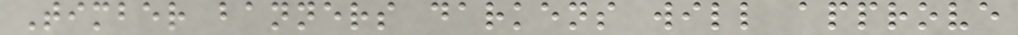Timber banners darkens will approve
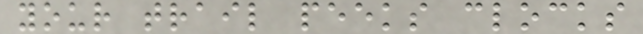your trail peeks clocks
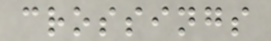crossings
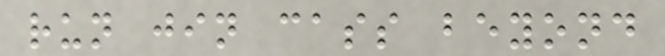run jin cass beyond
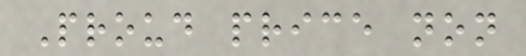Proud price non
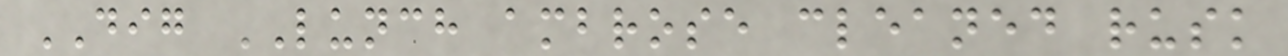DIG LUNCH ambrose cleaned rusk
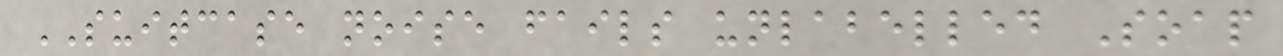SUITCASE noise fails unlabelled Soap
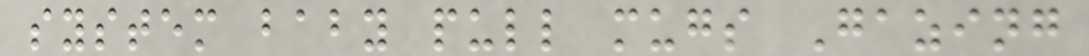system baby pull mugs Gazing
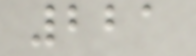221
